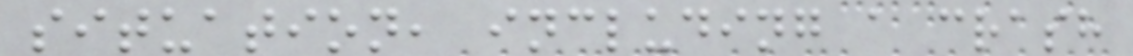situation, including a crash
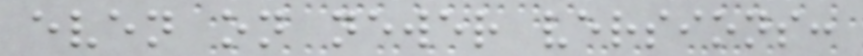even on newer versions:
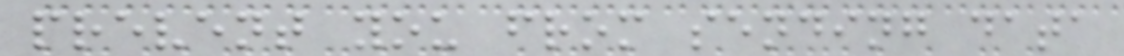prevent you from sending data
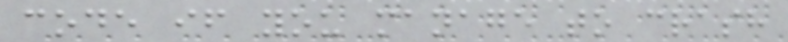code if you manage to crash
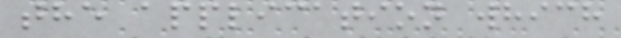the application which
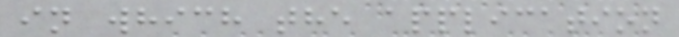in which the application
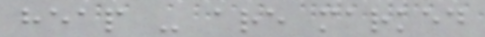heap - are marked
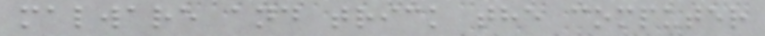malware and trick the computer
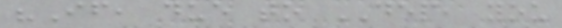"If, due to DEP, you
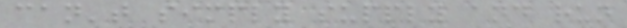can't simply supply and run
